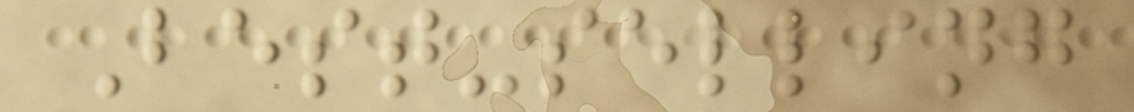Best-selling
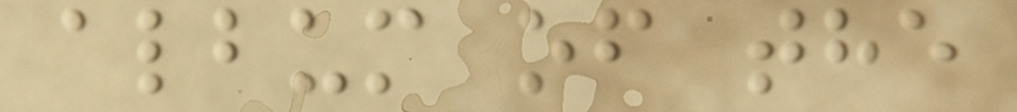album of the
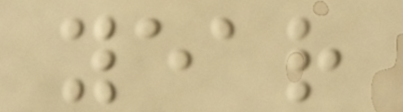year
